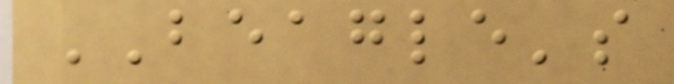BEAGLE's
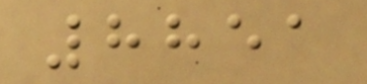8851
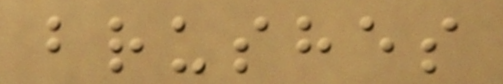brushes
